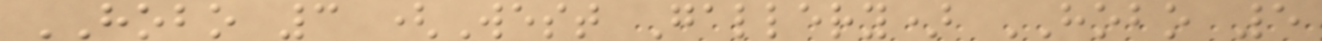HOBO 3 (West Gallery) HOBO 5
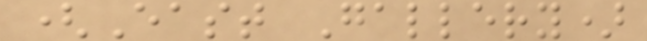(East Gallery)
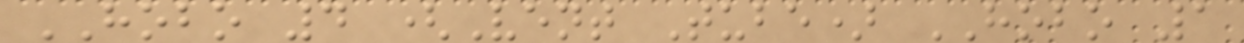HOBO 4 (Vent Tube) HOBO 1
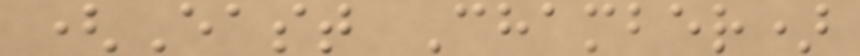(East Chamber)
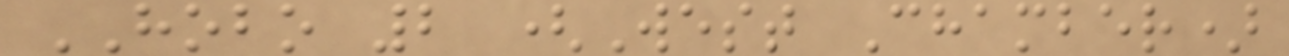HOBO 2 (West Chamber)
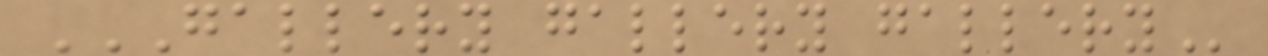GALLERY GALLERY GALLERY
